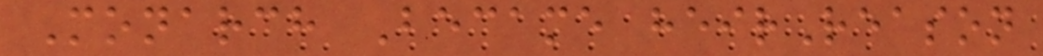Monarch Became heirReason
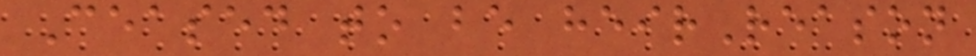Ceased to be heirReason
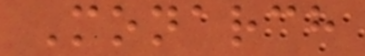Monarch
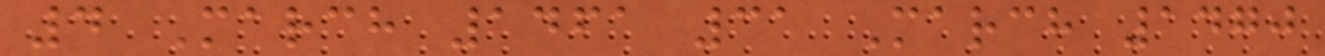4 March 1461 31 March 1470
